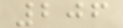206
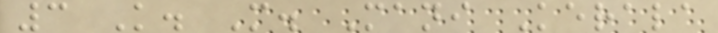3 K. M. Mani Kerala
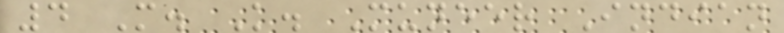4 M. K. Muneer Indian
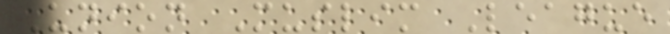Union Muslim League
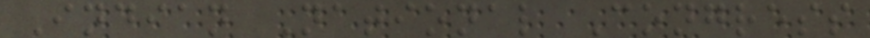Indian National Congress
